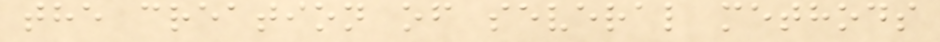the creation of several methods
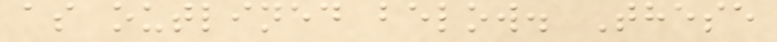as outlined below. These
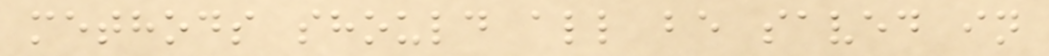methods should all be saved in
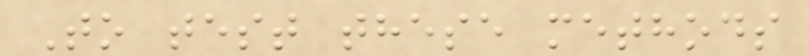To test these methods
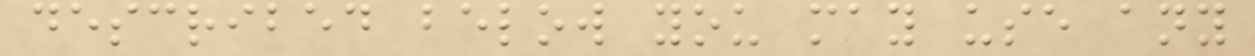described below you may use any
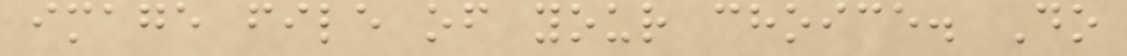image file of your choice. Do
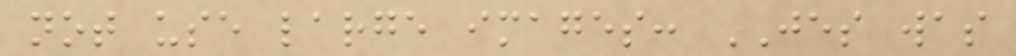not use large images: JES was
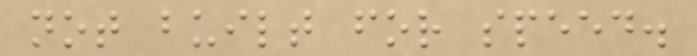not built for speed.
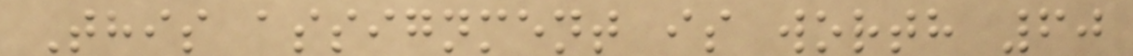This assignment is worth 60
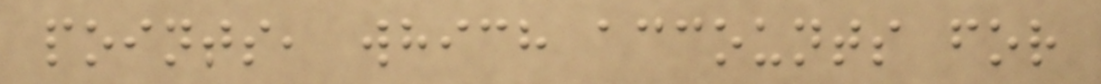points, which accounts for
